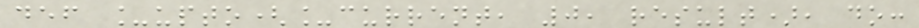def _upto(_current, 0, result), do:
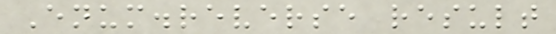Enum.reverse result
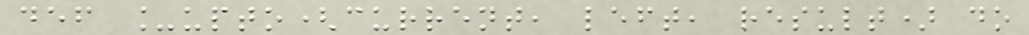def _upto(current, left, result) do
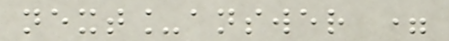next_answer =
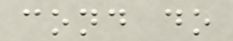cond do
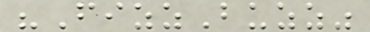"FizzBuzz"
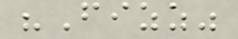"Fizz"
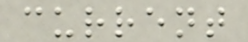current
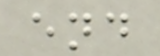end
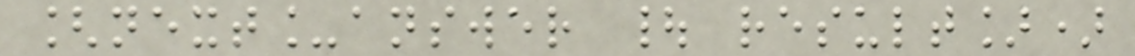[next_answer | result])
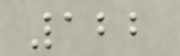122
